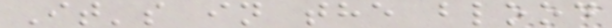It's in the blood
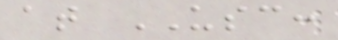at USC:
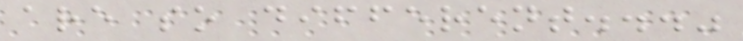are so different..."
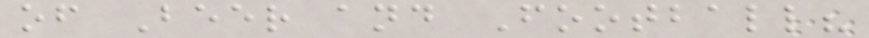of Beer and Football?
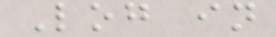Log in
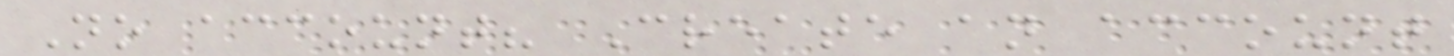No account? Create an account
